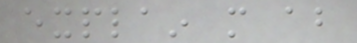explain more about
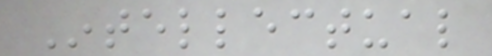Intellectual
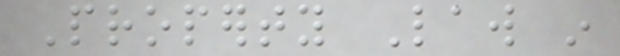Property Law in
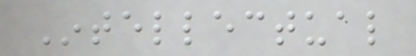Intellectual
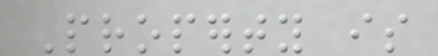Property is
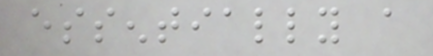essentially a
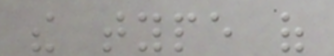the type of
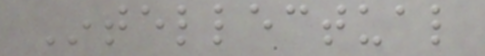Intellectual
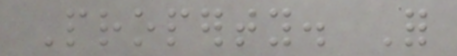Property. For
